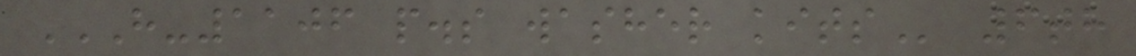H-1106 P.S WASHER KITS 6th
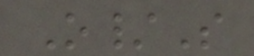O/S
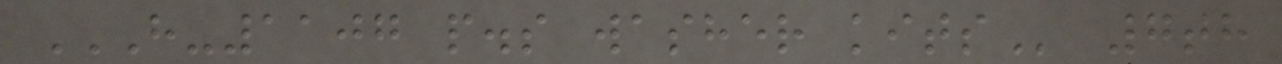H-1107 P.S WASHER KITS 7th
